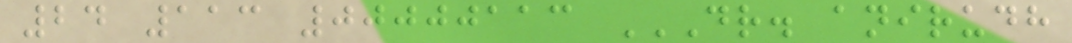24 113 00000113 DR. ANIRUDH
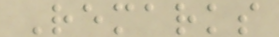Remarks
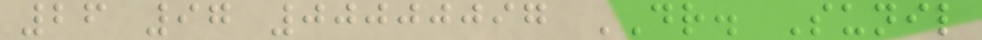26 97 00000097 DR. Sunil
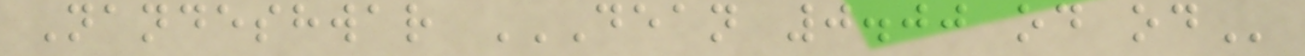Nandeshwar DEAN 0.00 OD OD
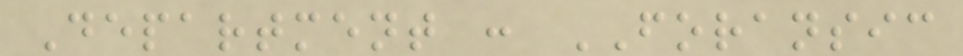Department : FORANSIC
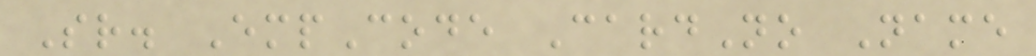Sr. EmpCode CardNo Name
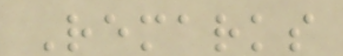Remarks
